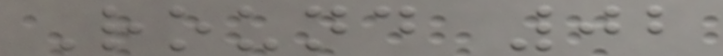Round 02
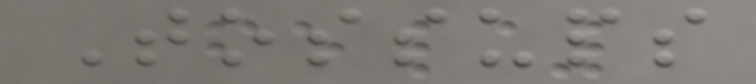Tossups
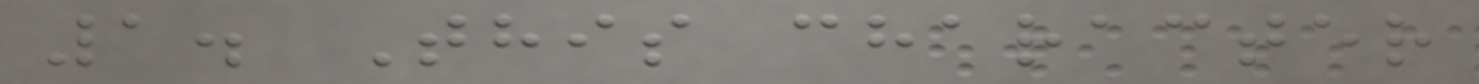1. This character
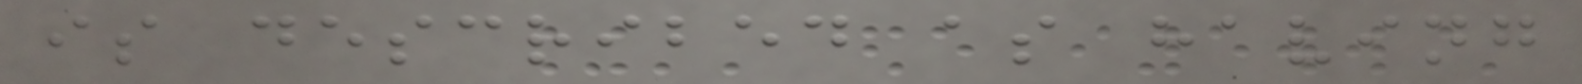is described as having
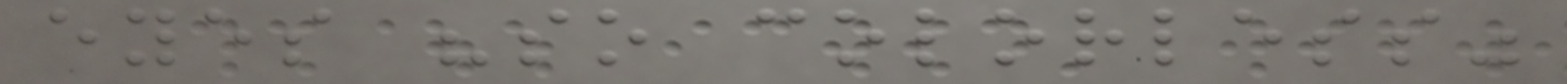eyes "so colorless"
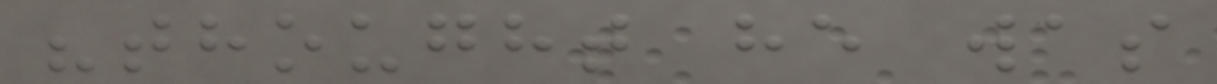"thought he was
